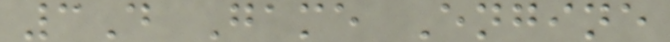3D Game Engine
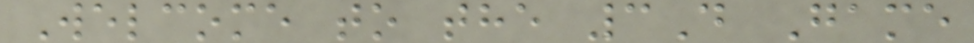Welcome to the 3D Game
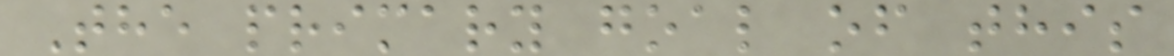The primary goal of this
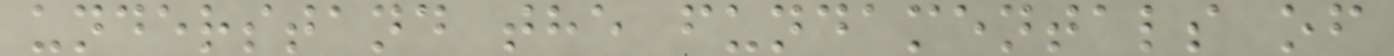understand the fundamentals of
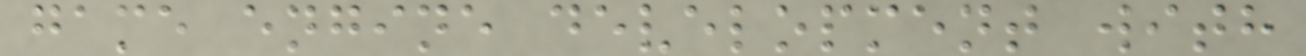game engine development with
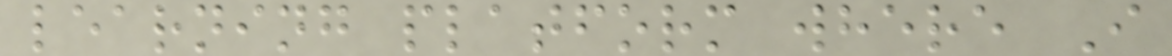learning platform where I
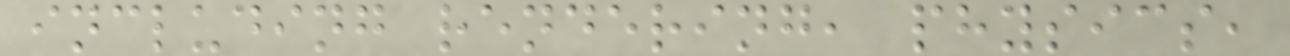including rendering, physics,
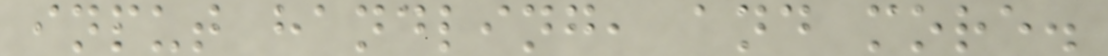input handling, and more.
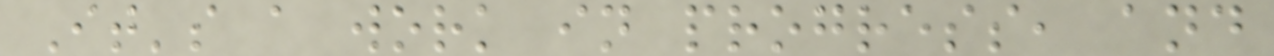It's a work in progress, and
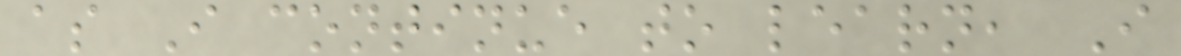as I continue to learn, I
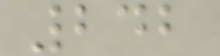242
